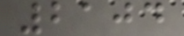2104
